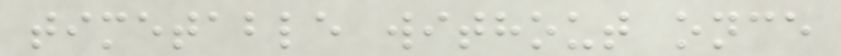timetable without once
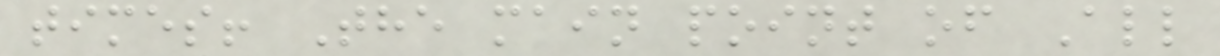times! The main point of All
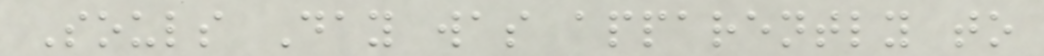Souls Day was apparently to
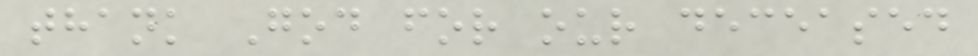thank God for our deceased
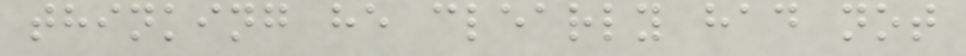thinking he clearly had not
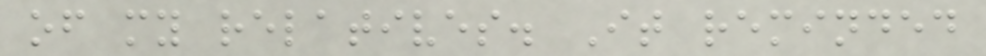of my relatives. It reminded
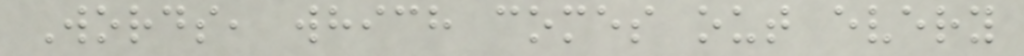Words, which comes out every
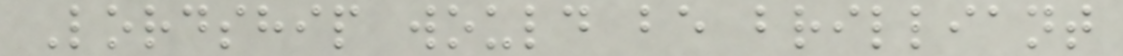Lordship would be brilliant
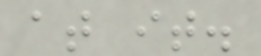at it.
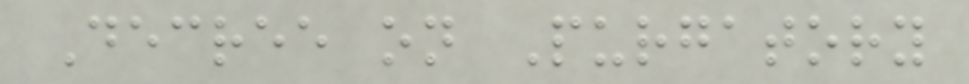Decree on Purgatory
